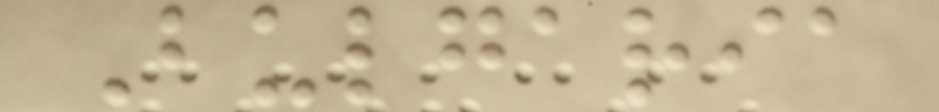Bulgaria
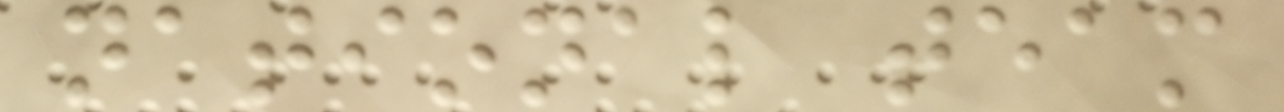national team
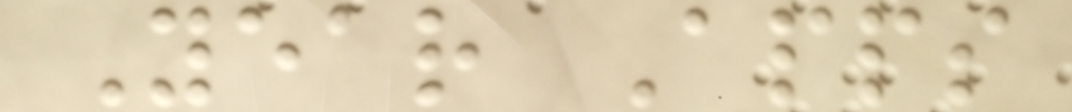Year Apps
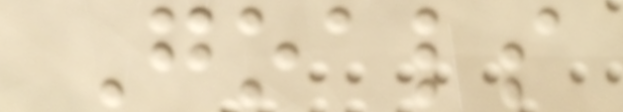Goals
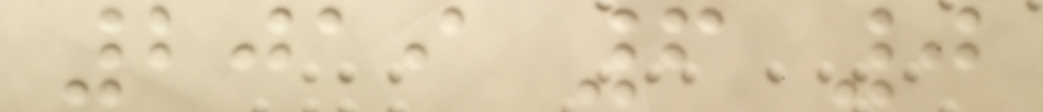2019 6 0
